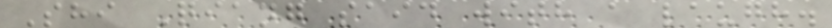Shi Qiang said with a laugh.
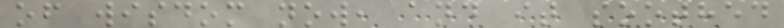of wisdom now, and it soothed
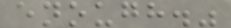enough."
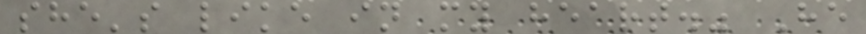she's like in my heart." He
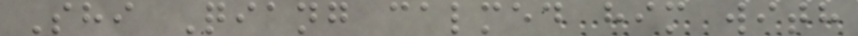Shi Qiang calmed him with
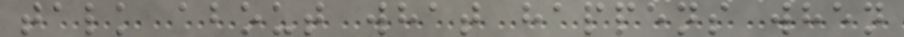talk about what happens when
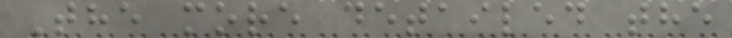The more detailed the
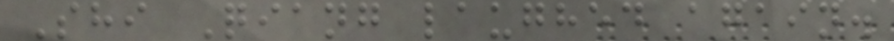Shi Qiang laughed again.
